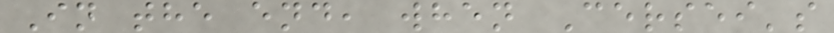In the end, when Cersei's
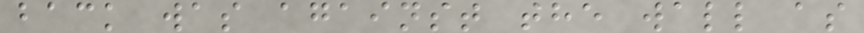back was against the wall as
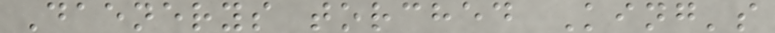Daenerys torched King's
